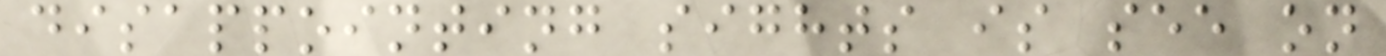disappointing sights is see on
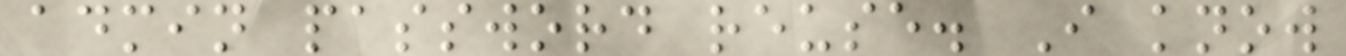admin password reuse. I know
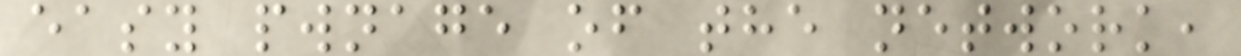easy pwnage of the network,
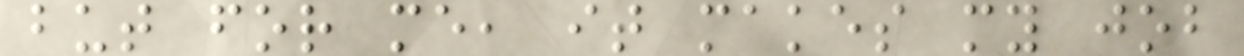but for me, it makes my job
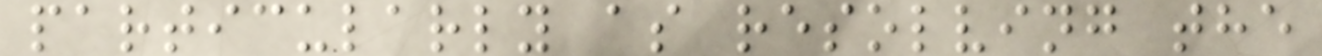particularly as resolving the
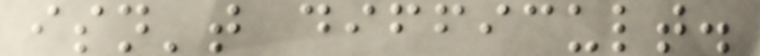isn't difficult.
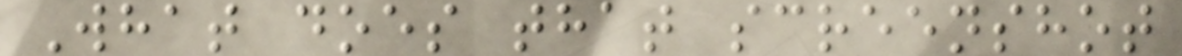What does that screenshot
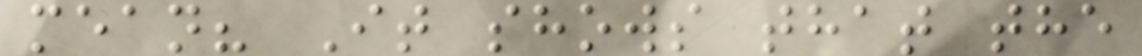mean? It shows that the
